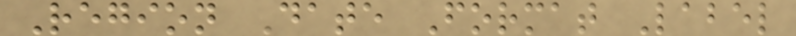Region Date Format Label
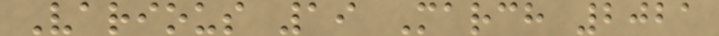Various 19 March 2021
